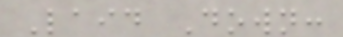Laid Down:
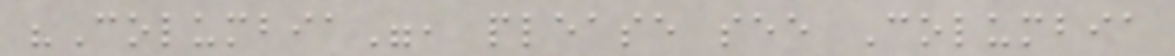"Columbia", please see Columbia
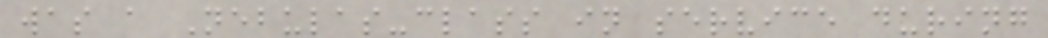was a Nebulas-class in service during
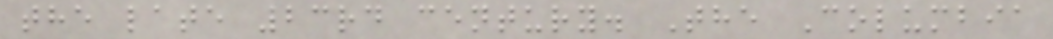the late 23rd century. The Columbia
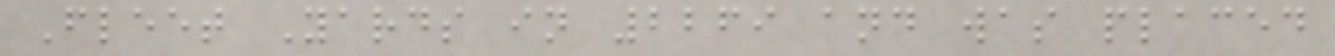Fleet Yards in 2269 and was placed
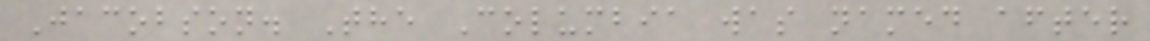Jacobson. The Columbia was named after
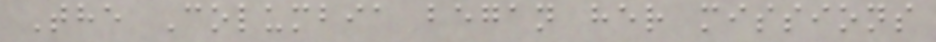The Columbia began her missions
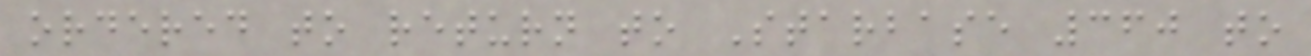ordered to return to Starbase 360 to
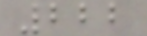222
